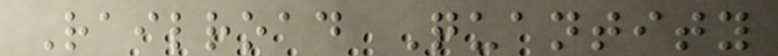Railroad Quantity
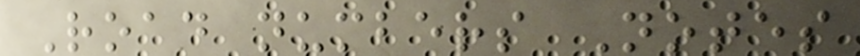Road numbers Notes
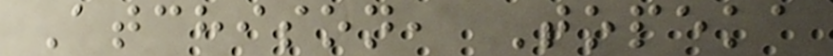Atchison, Topeka
